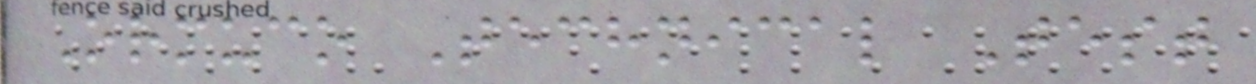Ormuco Technical Test
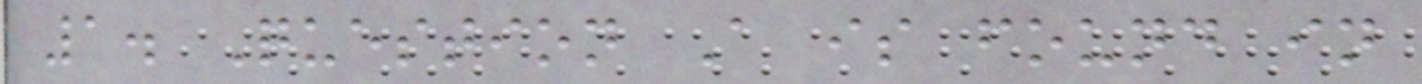1. Question A is found in
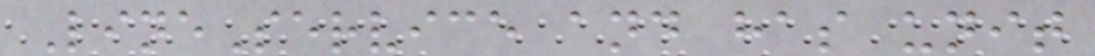LineService and has unit
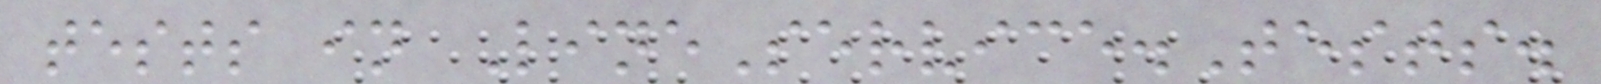tests in LineService.Tests.
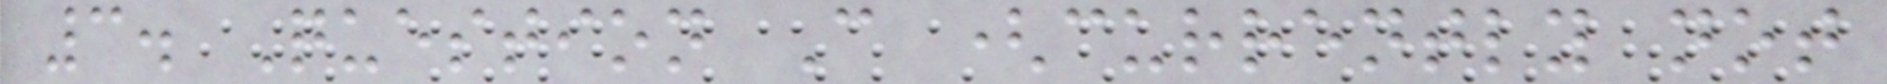3. Question C (currently not
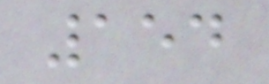154
